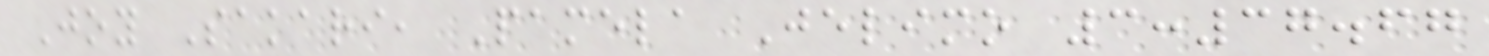Joy Sakari, Pamela Jelimo 3:37.67
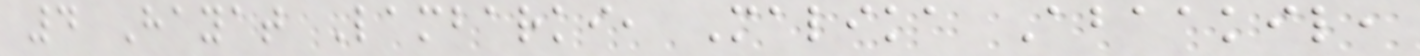4 Hayat Lambarki, Malika Abaakil,
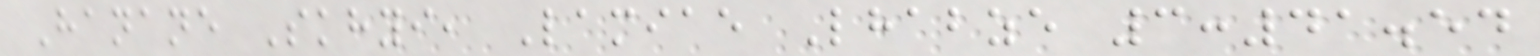Hanane Skhyi, Lamiae Lhabze 3:41.54
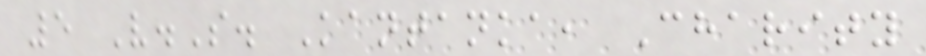5 V.S. Kantanka, Charity
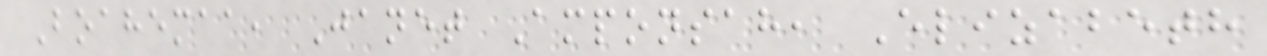Boahemaa, Janet Amponsah, Elizabeth
